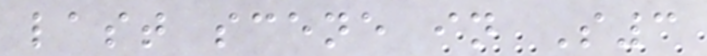last scene in S3
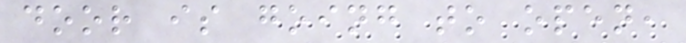door is going to open,
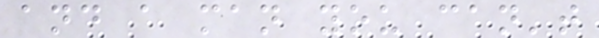and a man you can't
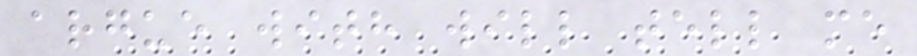argue with will tell me
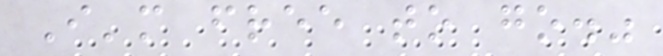I'm free to go."
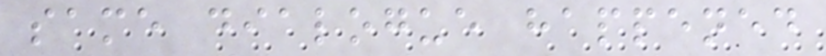same dialogue happened
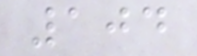104
